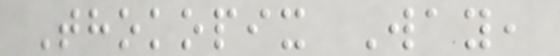Thokopix Way,
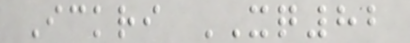Ickri XQ82
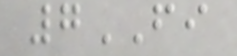7FI
